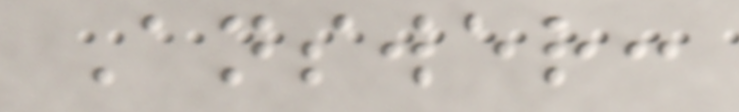Answer:
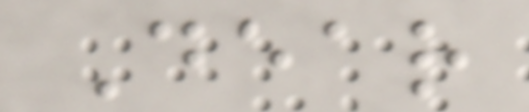Dear
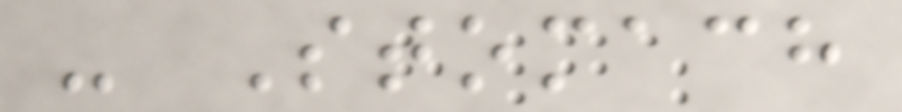- Stomach
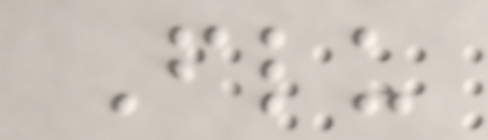Flu
